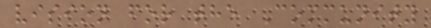vision for the Community
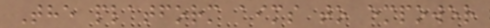The platform aims to empower
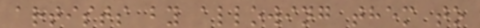artists by allowing them to
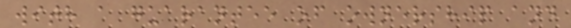with a guarantee of ownership and
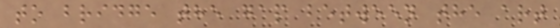to bridge the gap between the art
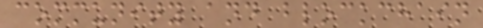community and blockchain
